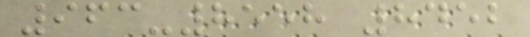963-8558 8452
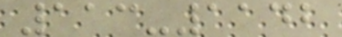113-1142
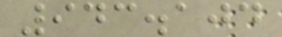943.104
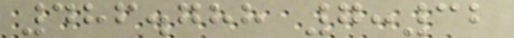486.788 7:32
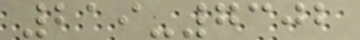219-7302
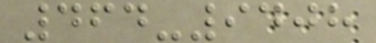464-9408
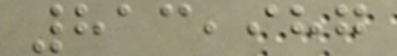813,987
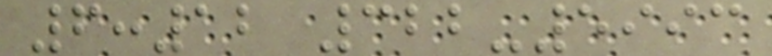6:12 322-5993
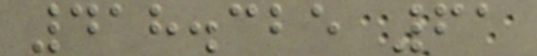418.325 61
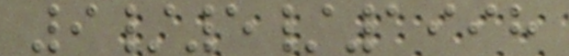9/5/1998
